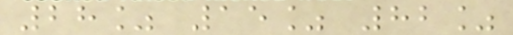28% 15% 82%
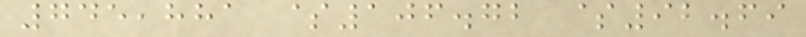745,881 $106.72 $92.69
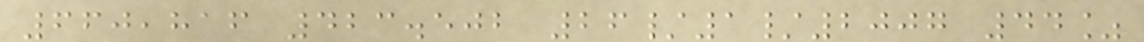660,816 423.502 26/1/2007 44%
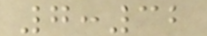7:32
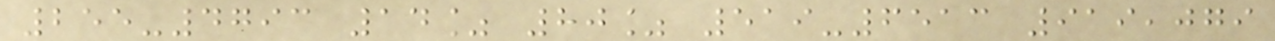255-4793 14% 80% 519-6513 919,079
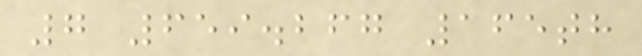7 659.267 165th
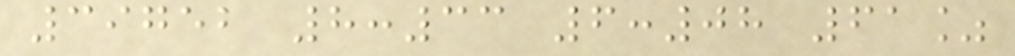39752 8:33 6:08 61%
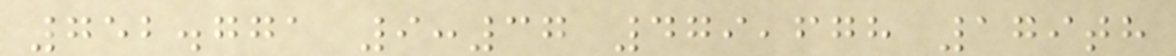752.771 9:37 479,678 179th
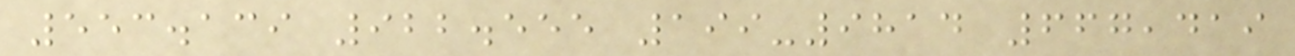553.139 922.555 199-9814 667,419
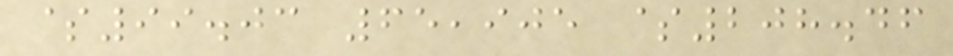$99.03 65,905 $208.46
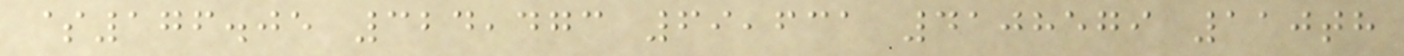$176.05 324,473 69,631 4108579 110th
